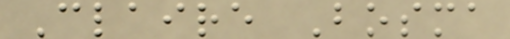Claire Bosma
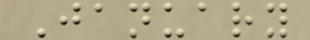January
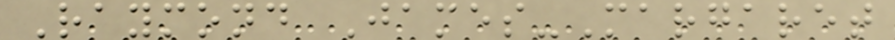Raymond James-Margaret
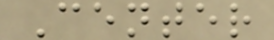Center
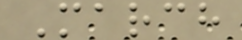March
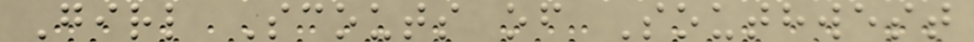Girl Scouts of Southwest
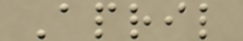April
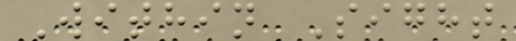Within Sight
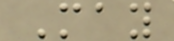May
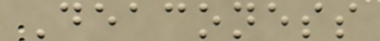Deaconess
